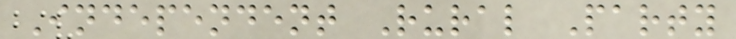Independent Rural Party
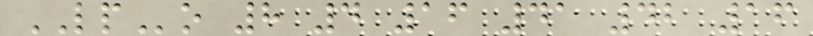LPo 8 4 16 41 42 16
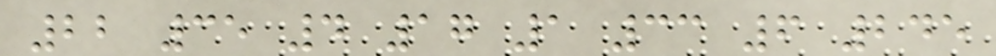22 35 4 17 1 33 6 245
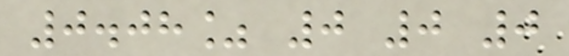0.08% 0 0 0
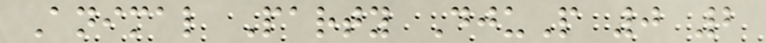Animal Party DjuP 0 2
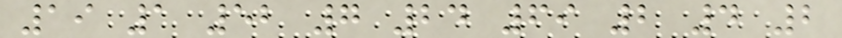19 1 52 7 24 69 2 4 2
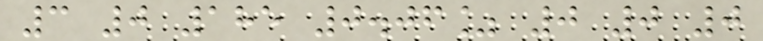3 0 185 0.06% 0 0 0
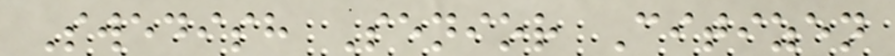Swedish Senior Citizen
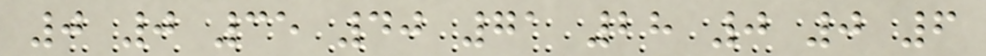0 0 35 40 71 28 0 0 6
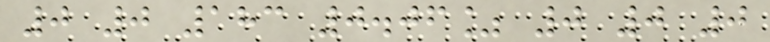0 0 183 0.06% 0 0 0
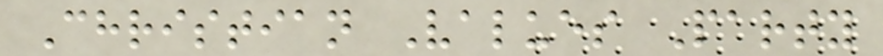Christian Values Party
